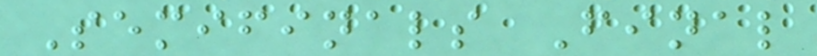Semifinals Final
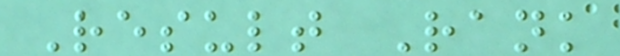Result Rank
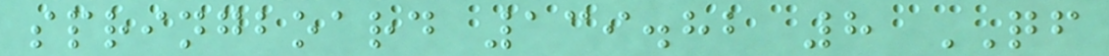springboard 139.82 8 QF
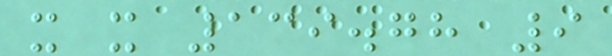x x 139.78 9
